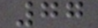77
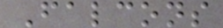Falcons
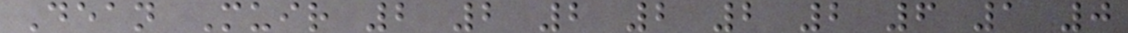Dean Muir 2 2 2 2 2 2 6 1 0
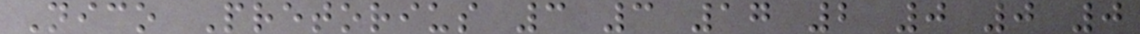Nico Pretorius 3 3 17 2 0 0 0
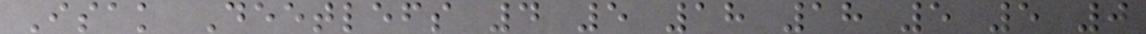Isak Deetlefs 4 5 18 18 5 5 0
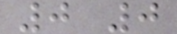0 0
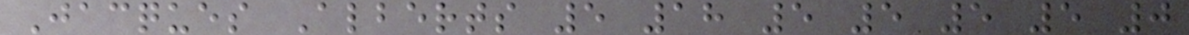Jacques Alberts 5 18 5 5 5 5 0
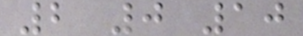2 0 10
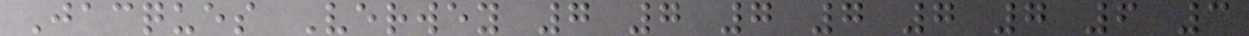Jacques Verwey 7 7 7 7 7 7 6 3
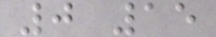0 15
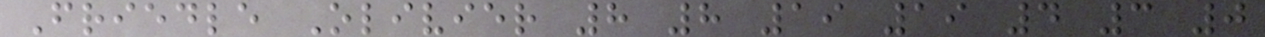Friedle Olivier 8 8 19 19 4 3 0
